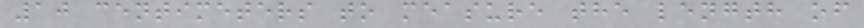10 centimeters to measure the length of
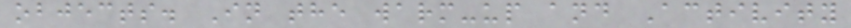objects. In the warm-up and Activity
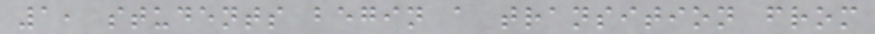1, students begin a transition from
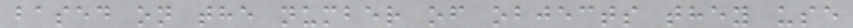based on the number of objects they use
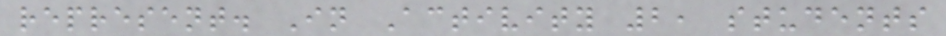represent. In Activity 2, students
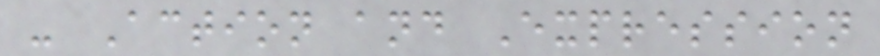- Action and Expression
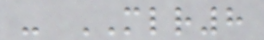- MLR8
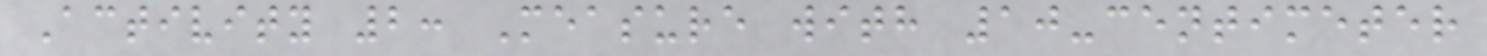Activity 2: Measure with 10-centimeter
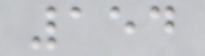154
